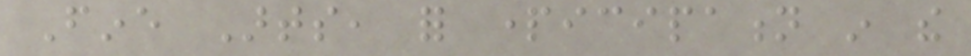Fine Arts, for participation in the
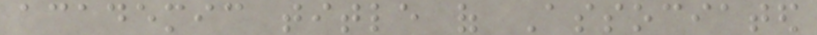academic title of Associated
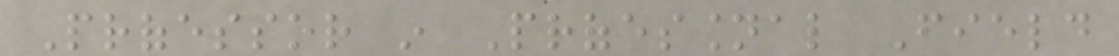Professor in Professional Field
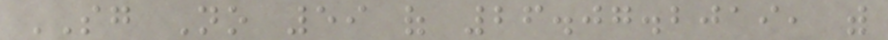SG No 59 of 26.07.2019, with
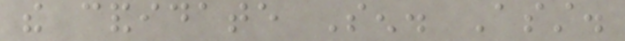the candidate Sen. Asst.
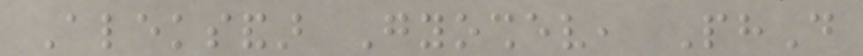Aleksandar Gyoshev, PhD
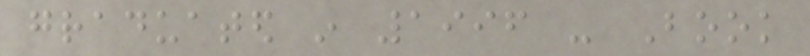graduated in 1996 - Book
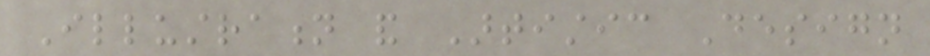Illustration and Artistic Design
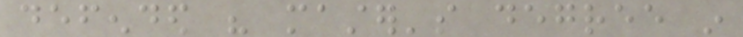defended his master's degree in
